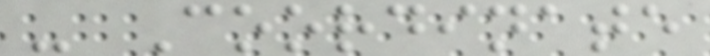- Coordinate
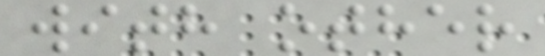with other
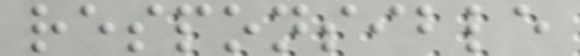responsible
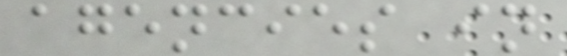agencies in
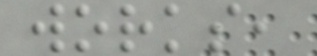works,
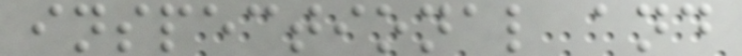inspectional and
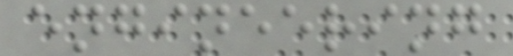engineering
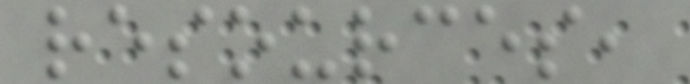resources,
